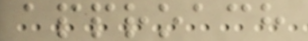approach
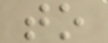to
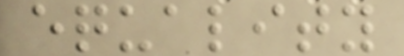equality
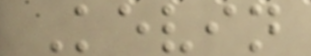Kevin
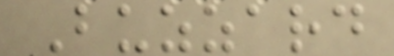Buzzard
